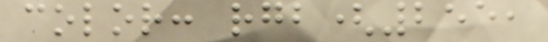color: rgb(255,
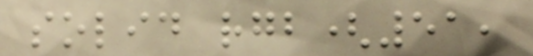solid rgb(51,
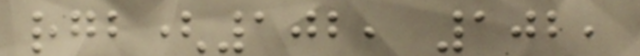rgb(102, 102,
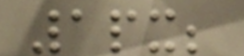1px;
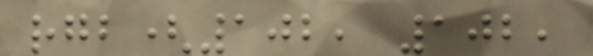rgb(102, 102,
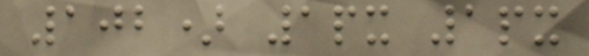102) 1px 1px
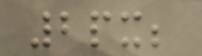2px;
